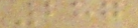287
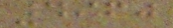4960
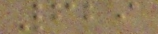629
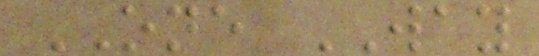ONE WAY
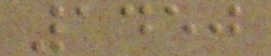1450
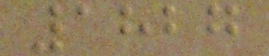1827
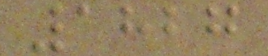1827
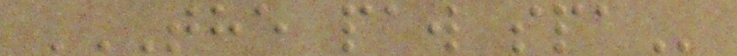THE PAW SPA
